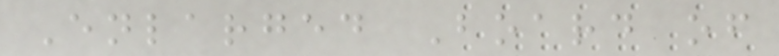Enlarged Board of
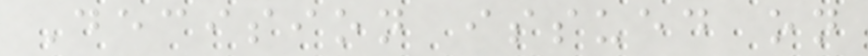Decision issued on
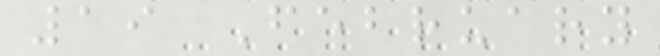19 February
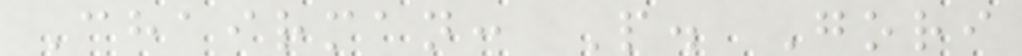Chairman: P. Gori
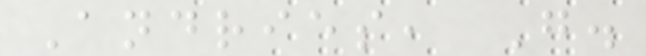Andries, G.
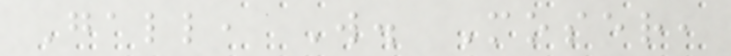Gall, W. Moser,
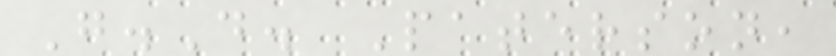G.D. Paterson,
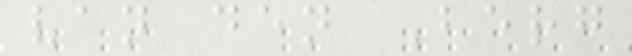van den Berg
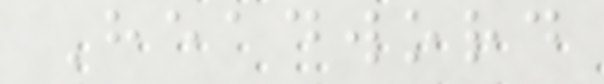Headword
